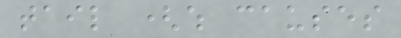tail (which causes
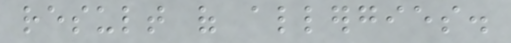result of allergies.
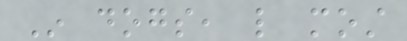In dogs, like most
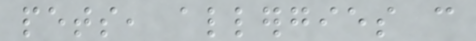pets, allergies can
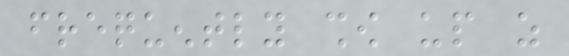frequently show up as
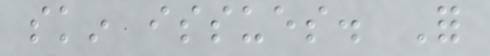skin issues. For
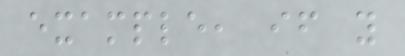example, if you
